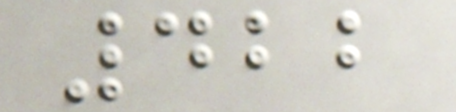422
